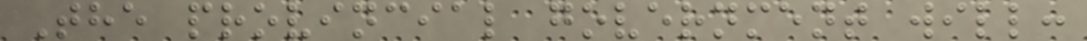The provincial government will:
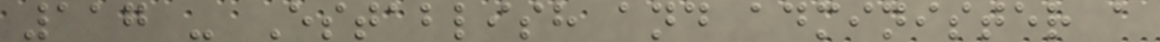117 - Establish and administer a
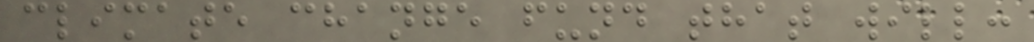climate change fund that will:
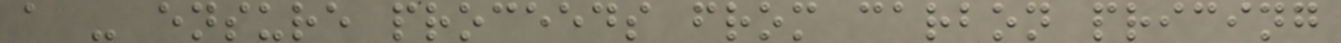a - ensure proceeds from carbon pricing
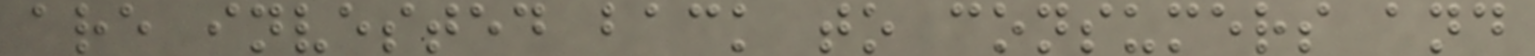are invested back to consumers and
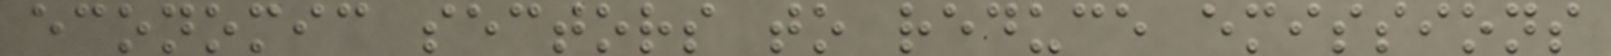economic sectors to reduce emissions
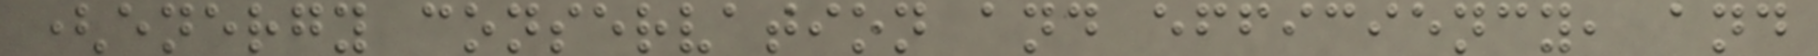(energy conservation and efficiency, and
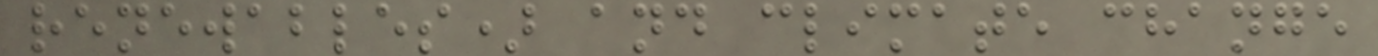renewables) and climate change
